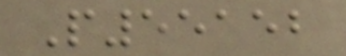P55152
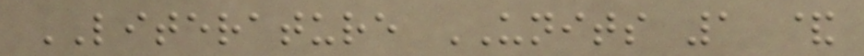LITERATURE UNITS 1 &
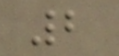2
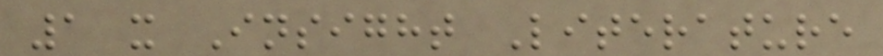1 x Insight Literature
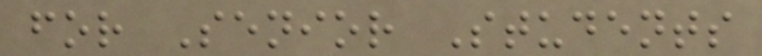for Senior Students
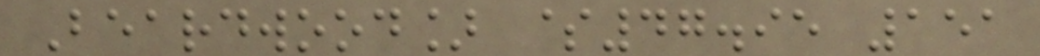Beardwood] $47.95 151
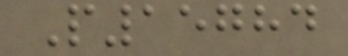P15784
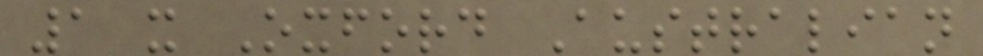1 x Oxford Australian
